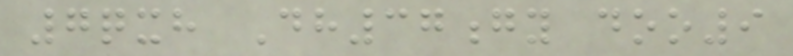7qxh Dh37gy doo9
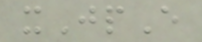xJpE
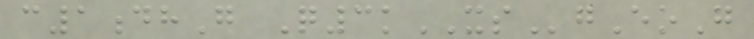c1dhG Q3kXSgEoG
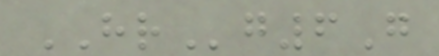HRg6G
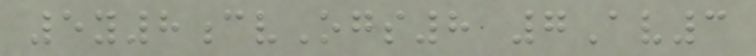5y8cvOgs8 7Av3
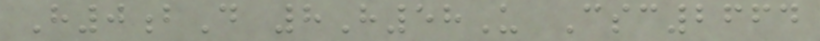H0bD 8H58U Csc2664
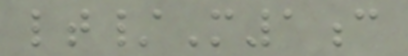lt/M1c
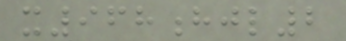x968hjl2
